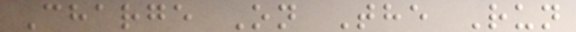Charge On The Run
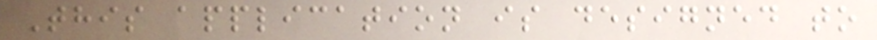This application is designed to
